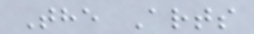The Arts
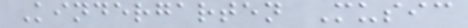Kindergarten Music
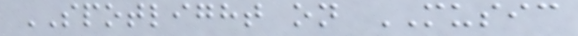SPOTLIGHT on MUSIC
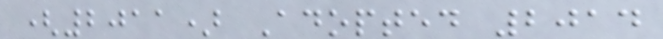(2011) Adopted 2014
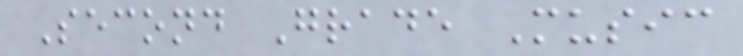Second Grade Music
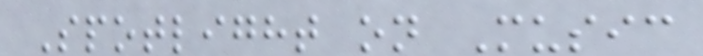Spotlight on Music
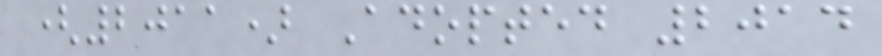(2011) Adopted 2014
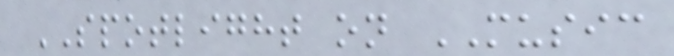SPOTLIGHT on MUSIC
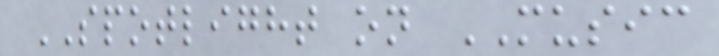SPOTLIGHT on MUSIC
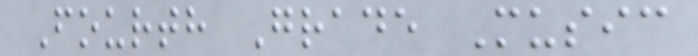Fourth Grade Music
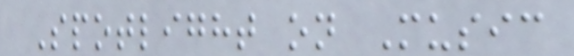Spotlight on Music
